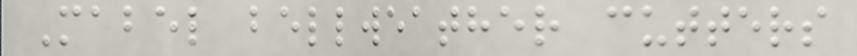Mabel bellweather cutters
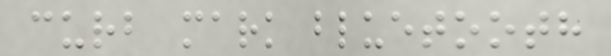curb mark bluetooth
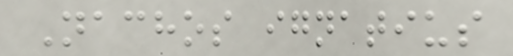Nachos ignatius
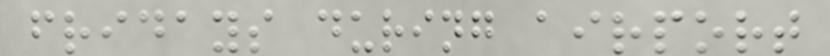fridays during airport
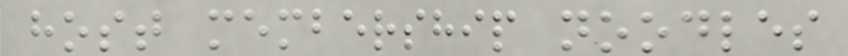host membership noodles
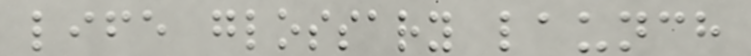life glossary launch
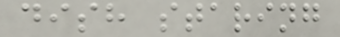dish staring
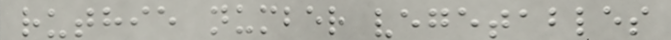ruthie number vegetables
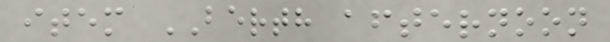item BERTH afternoon
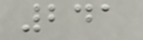241
